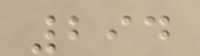294
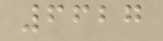6627
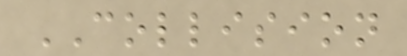COLLISION
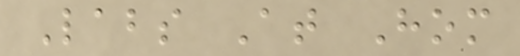Labs At Hom
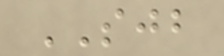SJB
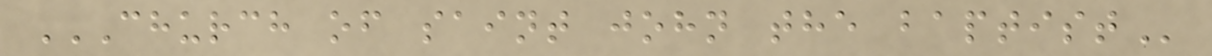CHURCH OF SAINT JOHN THE BAPTIST
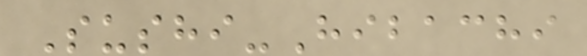Sushi-Hibachi
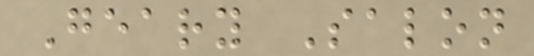Geary Salon
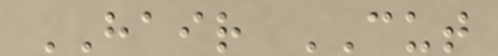HAIR CUT
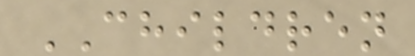CHILDREN
